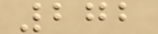272
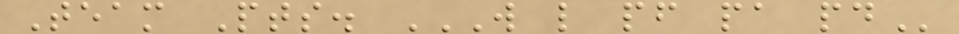Team Pts. W L PF PA PD
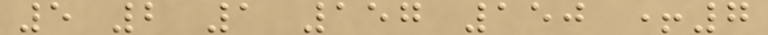5 2 1 157 150 +7
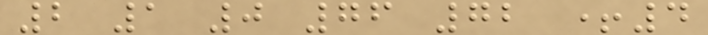2 1 0 76 72 +4
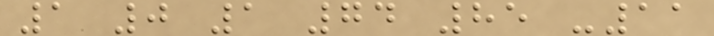1 0 1 74 85 -11
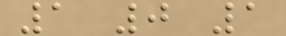1 0 1
